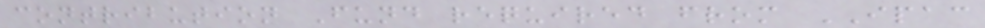contribution Fund required from IPAC
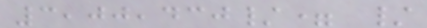3,00,430/= /
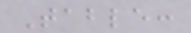Table:
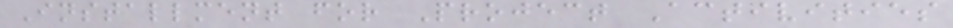Installment for Project Activities
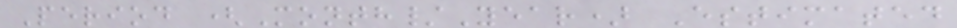Period (Month/Year) Estimated
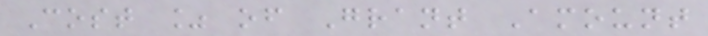Cost % of Grant Amount
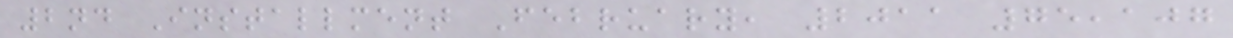2nd Installment February, 2011 75,107
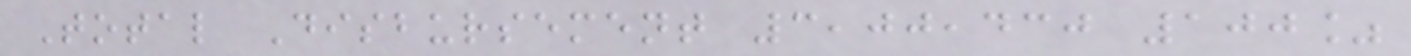Total Disbursement 3,00,430 100%
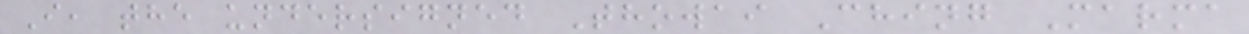I, the undersigned Thowai Ching Marma
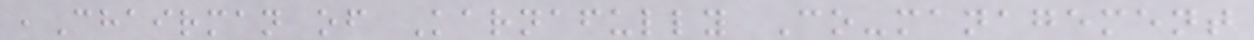,Chairman of Karnafully Co-management
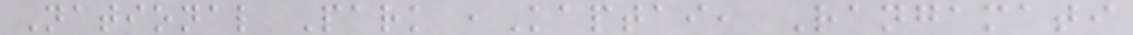National Park ,Kaptai, Rangamati
